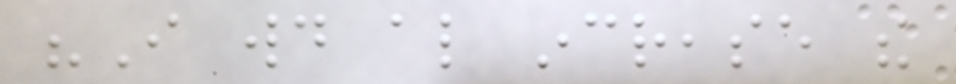"I would also increase the
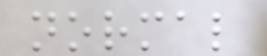normal
